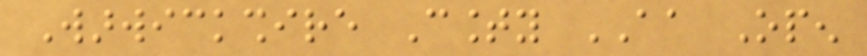Warwickshire County AA Open
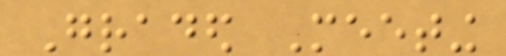Graded Meeting
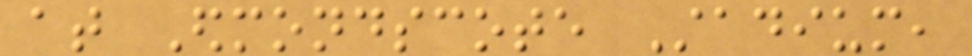at Edmondscote Stadium,
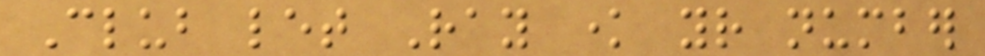Club let Ray know your number
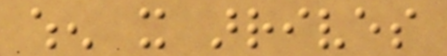when it arrives
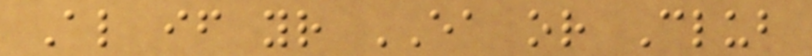Also if your EA or Club
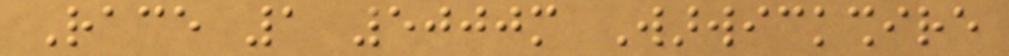Race 1 5000m Warwickshire
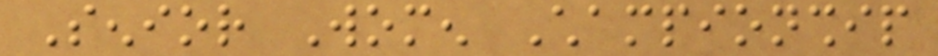Senior Women Championship
